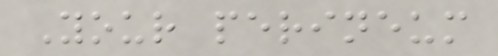Your perineum
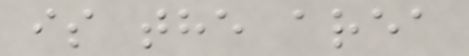is the area
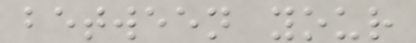between your
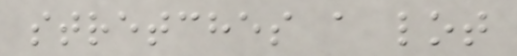stretches a lot
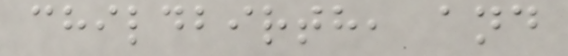childbirth, and
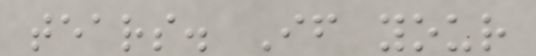tears. If your
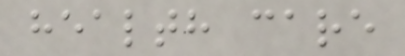health care
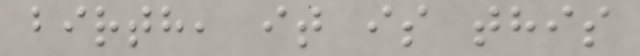birth, it is this
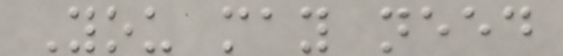You may need
